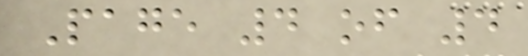Page 4 of 4
